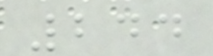244
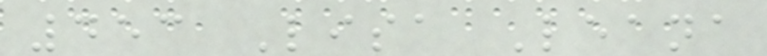453 Lisa Leana
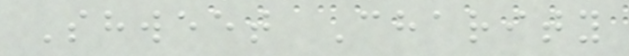Shweet Charity
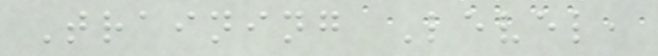Training Level,
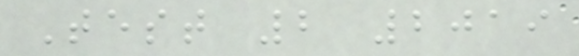Test 2 2019
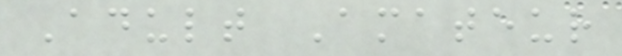Adult Amateur
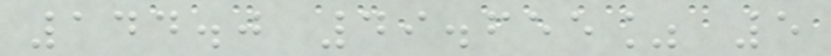144.0 49.655% 5
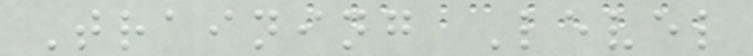Training Level
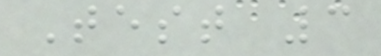Test 3
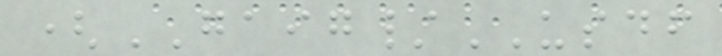(GAIG/USDF
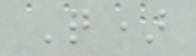Q)
